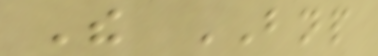The BNP
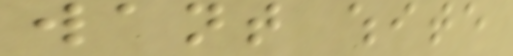want white
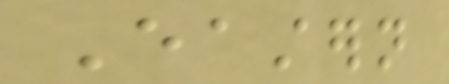Eastern
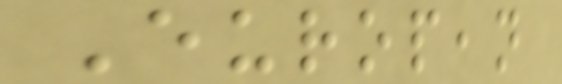European
